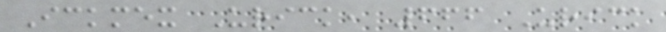Ickmex Urick, 666 Urick
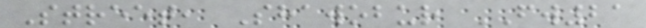Street, Shawobur FW21
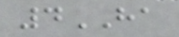4HA
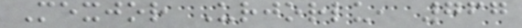Mexjor Urjorlu, 767
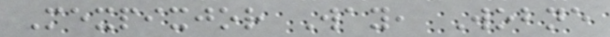Mexpixjor Way, Wobne
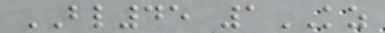BL45 1KZ
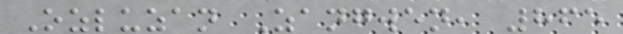Ozluzan Zangwen, 865
